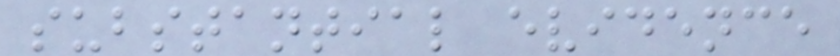substantial evidence
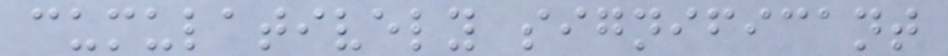cumulatively significant
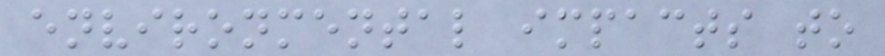environmental impacts to
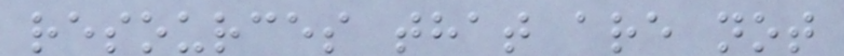resources that are not
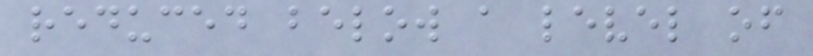reduced below a level of
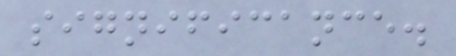significance.
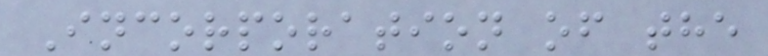Incorporation of the
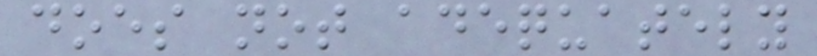does not adequately
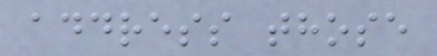address those
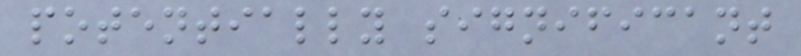potentially significant
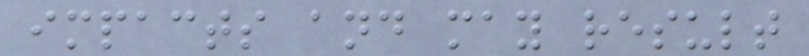impacts and may result
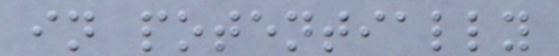in potentially
